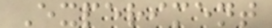Experiment
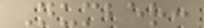Number:
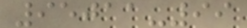95011-99
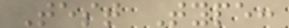Test Type:
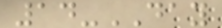14-DAY
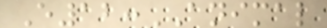E12:ANIMAL
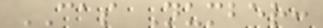CAS Number:
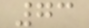73
